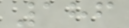186
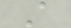A
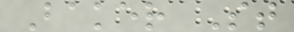Baker St
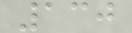130
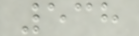538
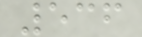536
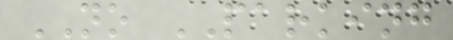NO PARKING
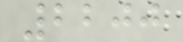2200
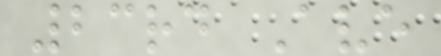23rd Ave
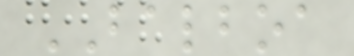BALBOA
